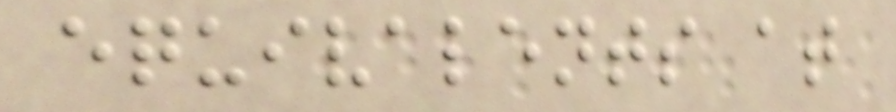equivalents at
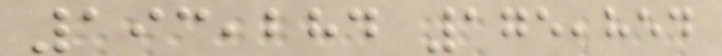193,284 175,854
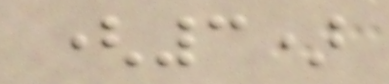(3)
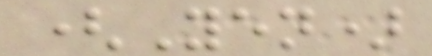(Yen)
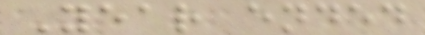Year ended
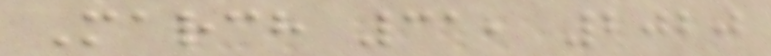March 31, 2020
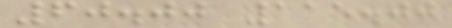60.00 115.00
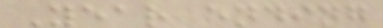Year ending
